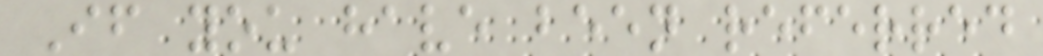If you have been referred
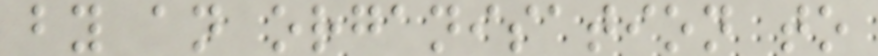by an organisation to
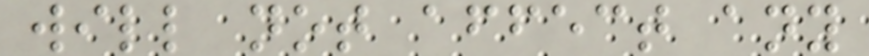will not affect any
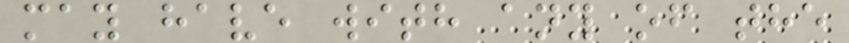may have with any of the
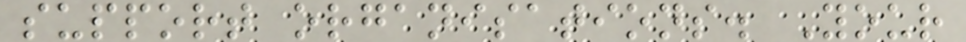support organisations. Your
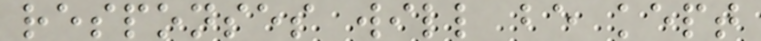responses will be kept
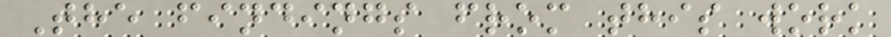The findings from this work
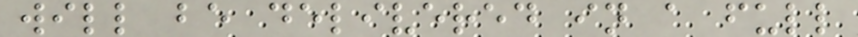will be delivered in a full
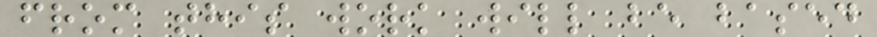from this work will be based
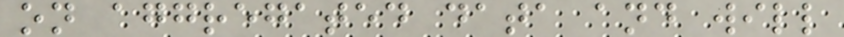on aggregated data and will
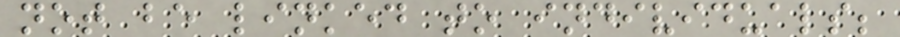not be linked to individuals;
